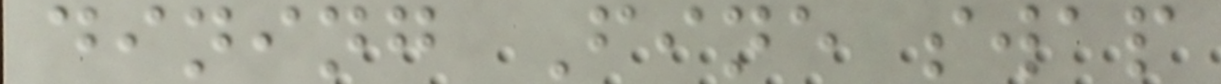dining Fine swap
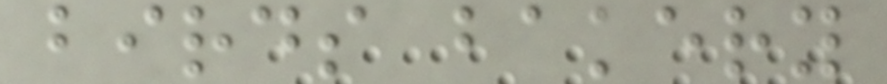birds bakery
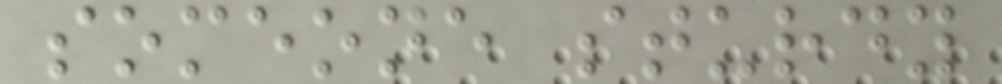someone sturdy
